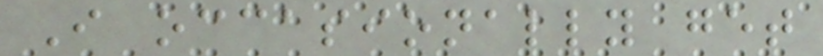I occasionally get
